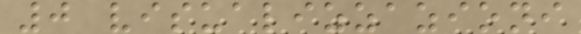0 visualizzazioni
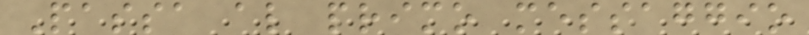Passa al primo messaggio
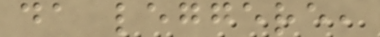da leggere,
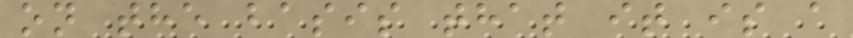on the basis that it is a
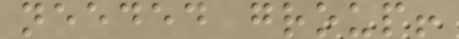needed group!
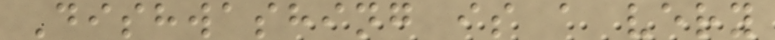Dishwashing is a very
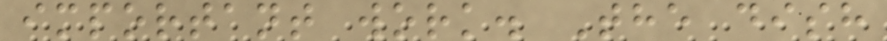important work. The dish
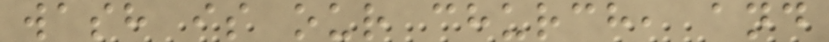wash is our church, and
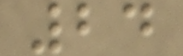24
